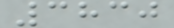3830
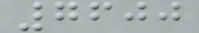7600
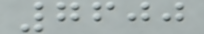7600
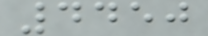4450
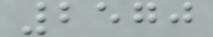2570
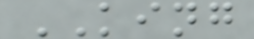KING
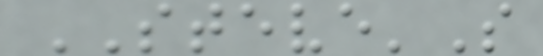STEVE'S
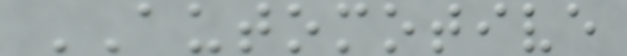AUTOMOTIVE
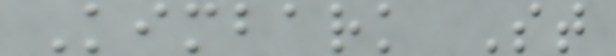Kimbark St
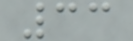33
